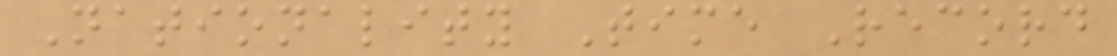Nationality Time Record
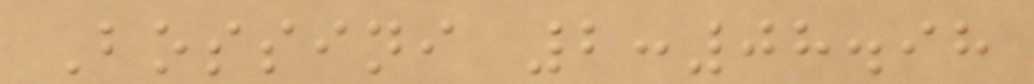Bossini 2:08.98
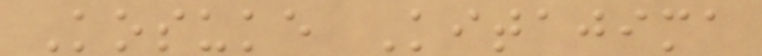Kosuke Kitajima
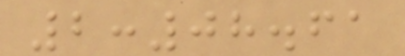2:08.61
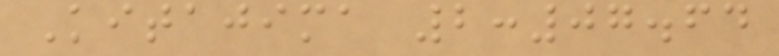Kitajima 2:07.64
